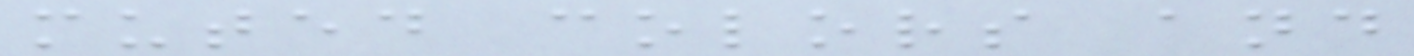muted colors and
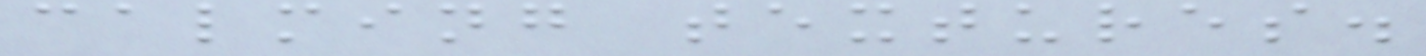calming textures.
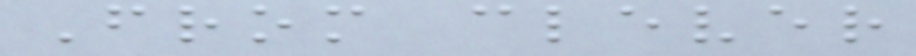From clever
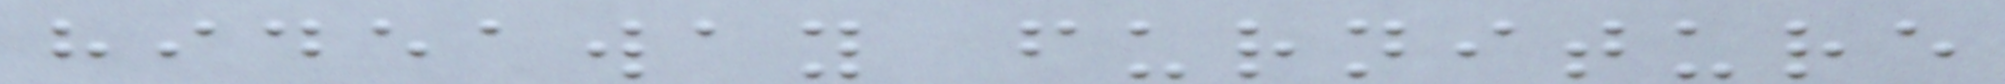hideaway furniture
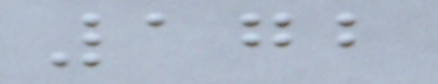172
